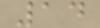14
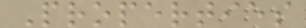Properties
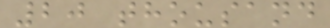20 thousand
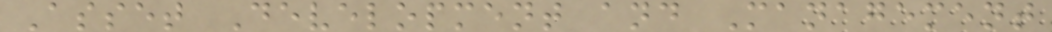Asset Development and Management
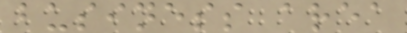business area
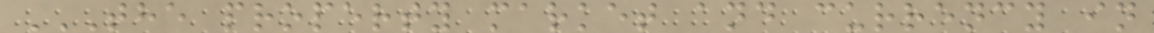THE PROPERTY MARKET AND CURRENCY IN
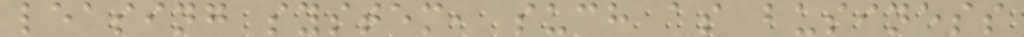leasing system, such as business
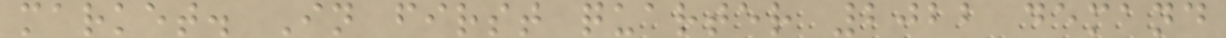market. In first quarter 2022 demand
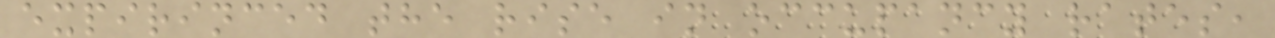expirinced the rise in occupancy rates,
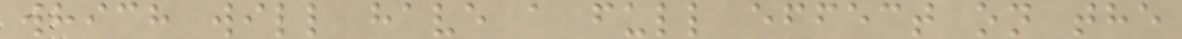which will have a full effect on the
